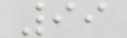99
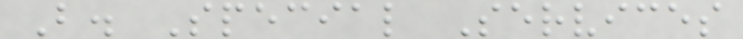B. Special Services
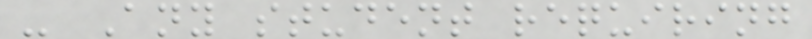- Any student requiring
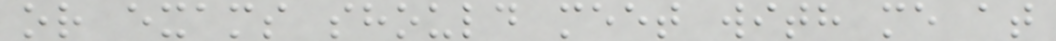or exams should meet with me at
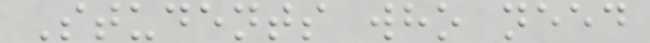Students who need
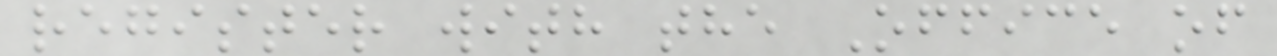register with the Office of
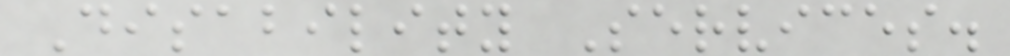Disability Services.
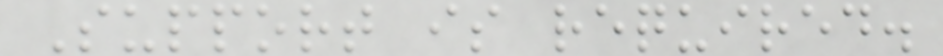Support is required.
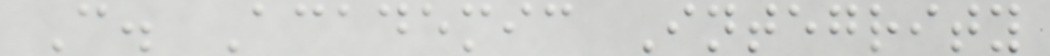C. Academic Integrity
